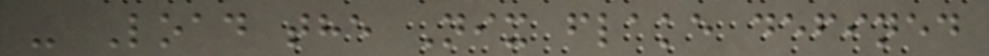- Load the Nix flake defined
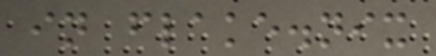in flake.nix
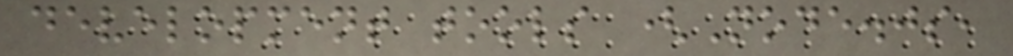development tools (Node.js,
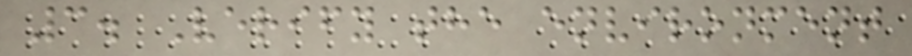3. Verify the environment
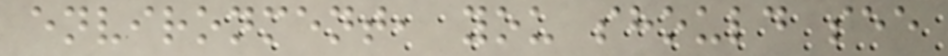environment, you should see
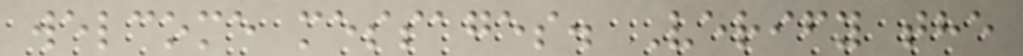welcome messages. Verify the
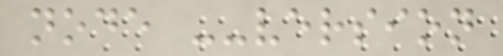node --version
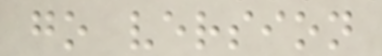go version
